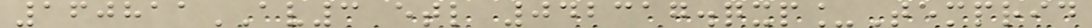160811AV3 etl 042317.qxp_Temprid
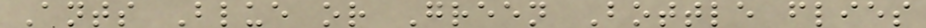Ants Blue or Green Bottle flies
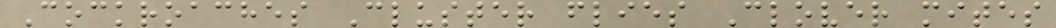Cockroaches Cluster flies Clover mites
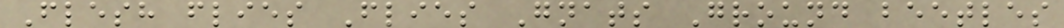Flesh flies Flies Gnats Ground beetles
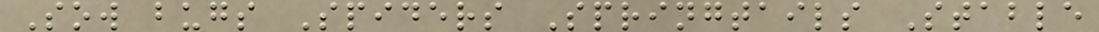Sow bugs Spiders Springtails Stable
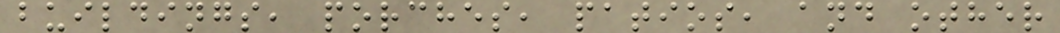buildings, porches, patios, and other
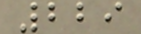229
